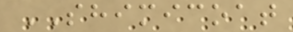SHIMICOAT
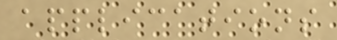applications
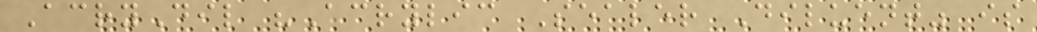AcryDil "Acrylic Sealer Diluent" is
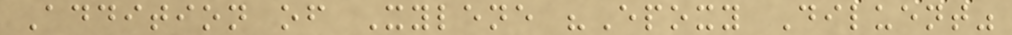Addition of Xylene "Epoxy Diluent"
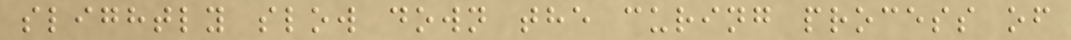slightly slow down the curing process of
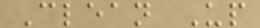Clean Up
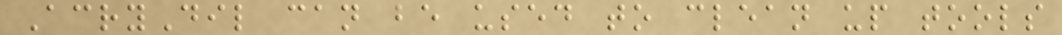AcryDil can be used to clean up tools
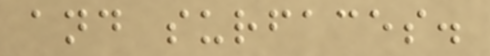and surfaces.
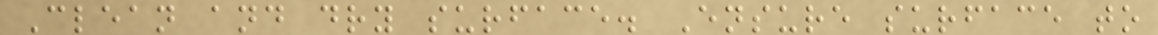Clean and dry surface. Ensure surface to
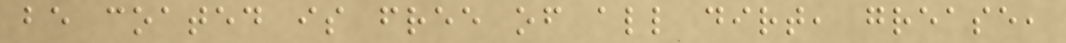be coated is free of all dirt, grease,
